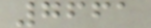7661
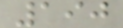190
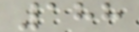188
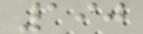190
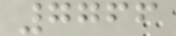7766
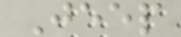Jeep
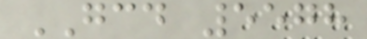GCD 5578
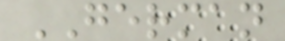GERMAN
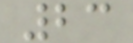23
